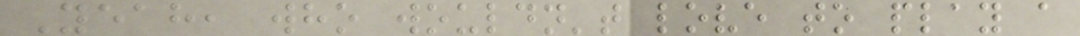Yeah, who wouldn't love to play a
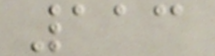113
